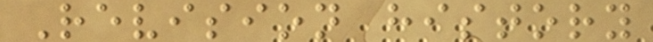Revision history
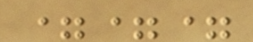===
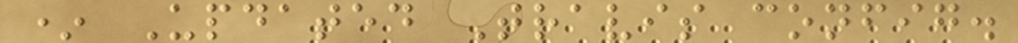* Updated Travis config.
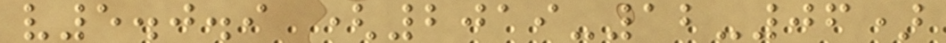v5.0.9 (2019-12-06)
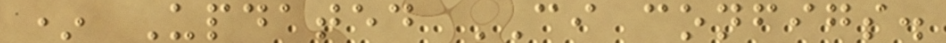* Updated CI configs.
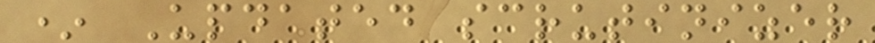* Updated scrutinizer
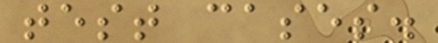test cases.
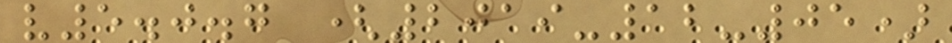v5.0.7 (2019-12-05)
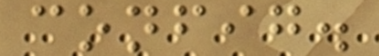config.
